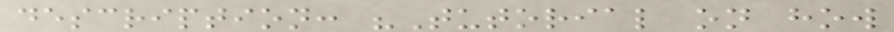description: "Tutorial on how
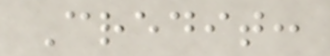Credit:
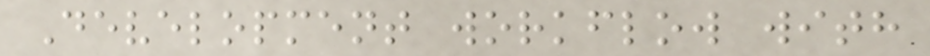Development workflow with
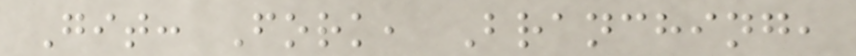Git: Fork, Branching,
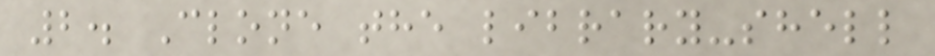2. Clone the library-shell
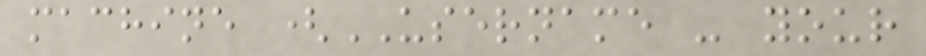machine (USERNAME - your
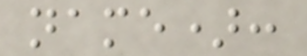name):
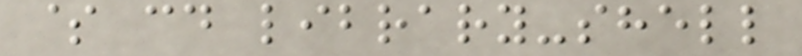$ cd library-shell
